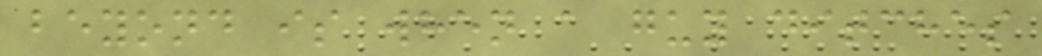beyond is when a guy ditches
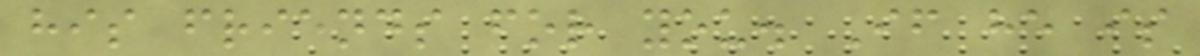his friends for you. If he is
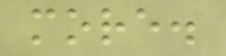more.
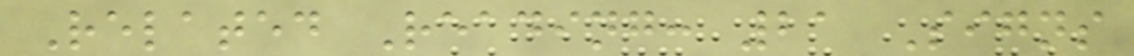Related Reading: 21 Signs
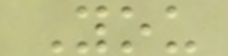You
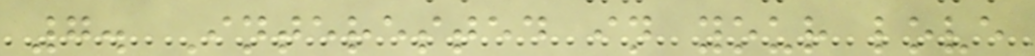7. Interested in your love
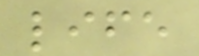life
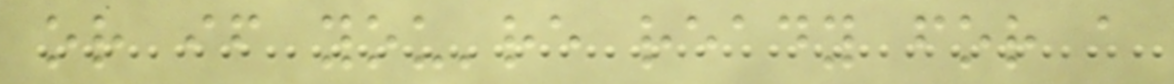or if you're ready for a
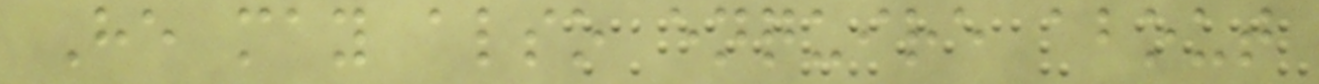He may also enquire about
